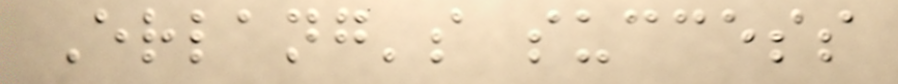Erlang's success
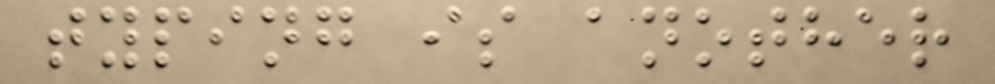typing is another
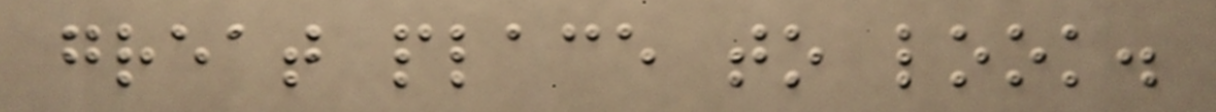great place to look.
